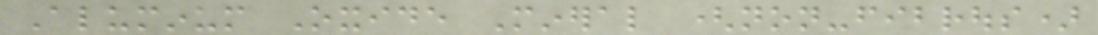Aluminum Oxide Mineral (non-fibrous)
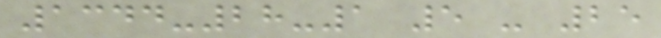1344-28-1 5 - 25
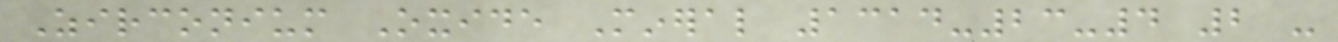Zirconium Oxide Mineral 1314-23-4 2 -
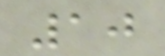10
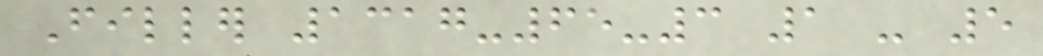Filler 1317-65-3 1 - 5
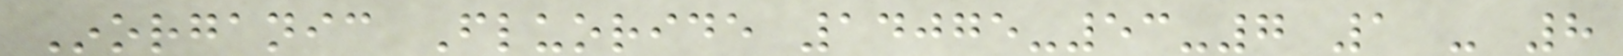Inorganic Fluoride 14075-53-7 1 - 8
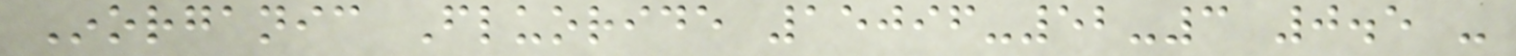Inorganic Fluoride 15096-52-3 0.5 -
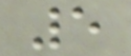5
